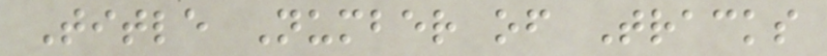Title Number of Tracks
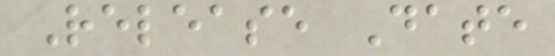Release Date
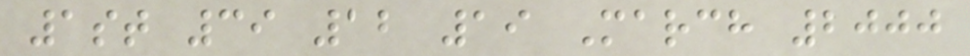1st 39 12 19 March 2000
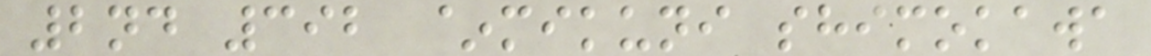2nd 392 ~mikuni shimokawa
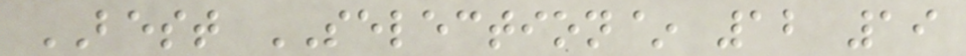BEST SELECTION~ 12 19
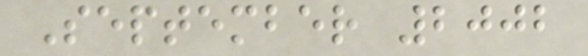September 2002
